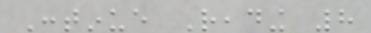Continue Reading 8
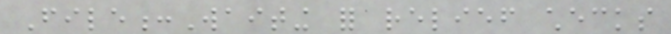File:Waiting for relief checks
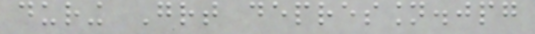during Great depression.jpg
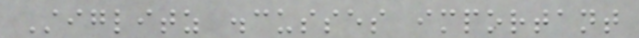Stiglitz discusses important
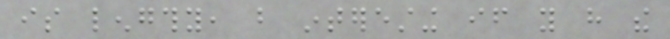is lengthy, but interesting if you have the
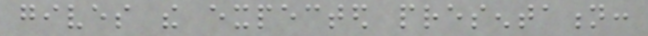gives the expected presentation:
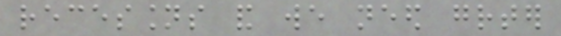recessions and we need greater
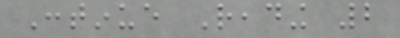Continue Reading 2
